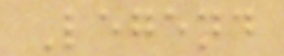Legend
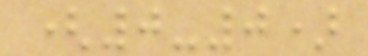(0-0)
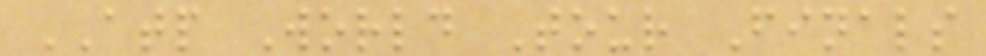ATP World Tour Finals
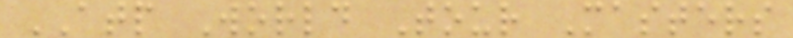ATP World Tour Masters
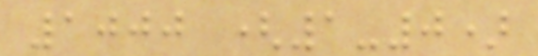1000 (1-0)
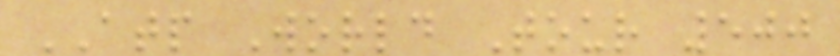ATP World Tour 500
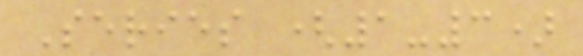Series (1-3)
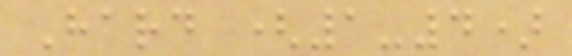Hard (1-4)
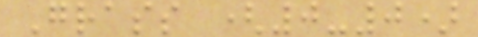Grass (0-0)
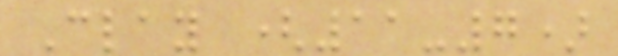Clay (11-7)
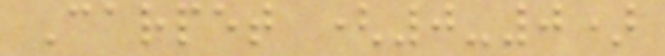Carpet (0-0)
